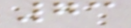73
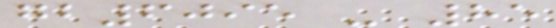gb6095 - 85
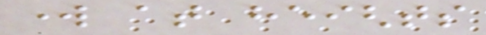work at heights
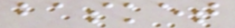basket
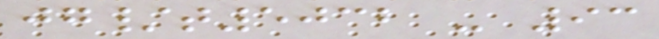jg/t5032 - 93
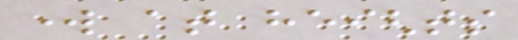work at heights
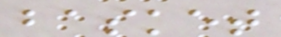basket
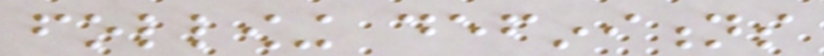following definitions
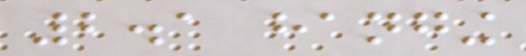2.1 hanging
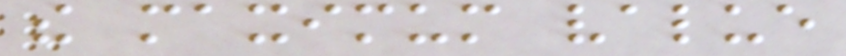the maximum value
